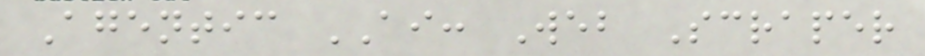Agentic AI: Web Scraper
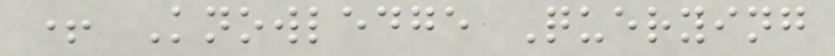+ Knowledge Querying
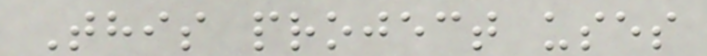This project uses
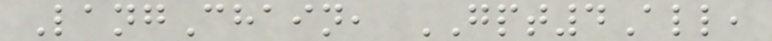LangChain, GPT4All,
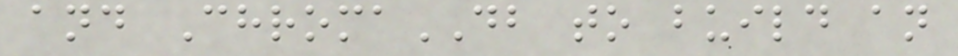and ChromaDB to build an
